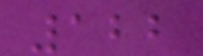122
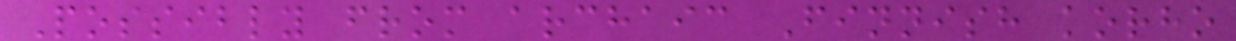Possibly from archaic Finnish korho
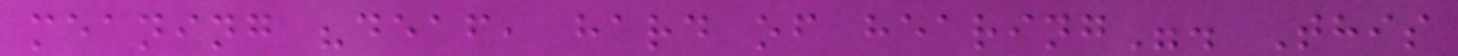meaning "deaf, hard of hearing". This
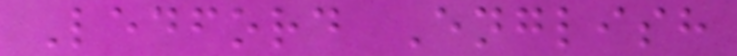Ledford English
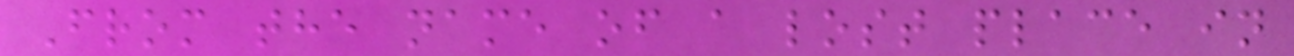From the name of a lost place in
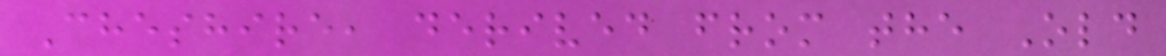Cheshire, derived from the Old
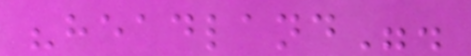"headland".
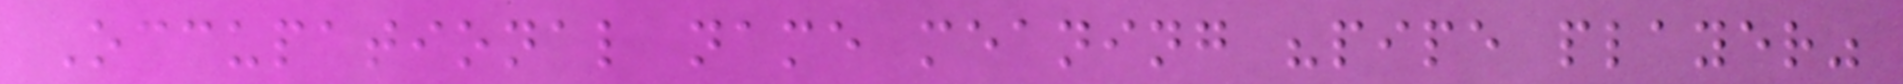Occupational name meaning "pipe player"
